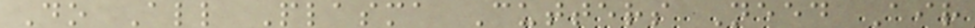Do All Plasma Cutters Need Air
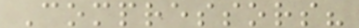Compressors?
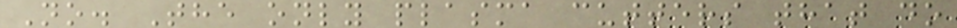No. The only plasma cutters that do
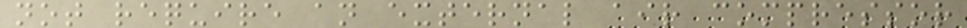not require an external air compressor
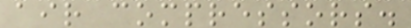air compressors.
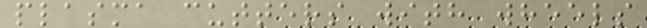plasma cutters with wheels
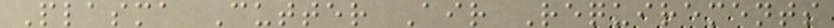Plasma Cutter Air Requirements
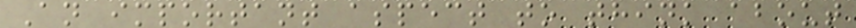An important aspect to think about
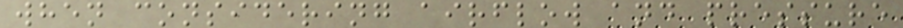when considering airflow and pressure
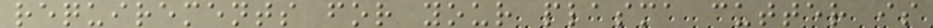requirements for your plasma cutter is
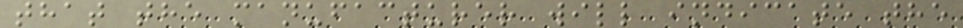that the manufacturer will indicate the
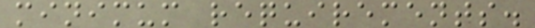minimum requirements.
